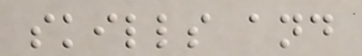skills and
